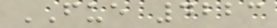FUE 4223
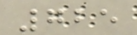725
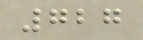727
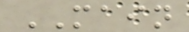MAIN
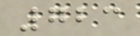723
